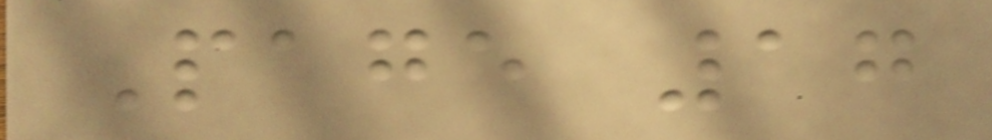Page 17
